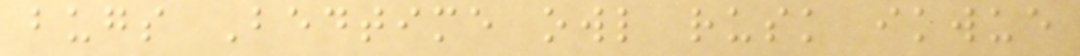bugs Bedtime owl rusk ikwue
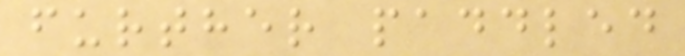further paddled
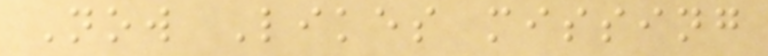Now Likes missing
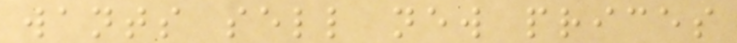wants sell new prices
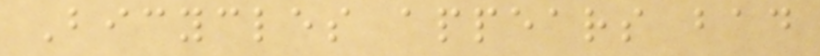Bicycles appears bad
